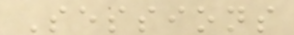Sessions
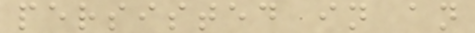persisted in an
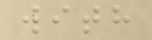with
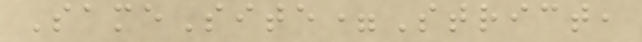SameSite=Strict,
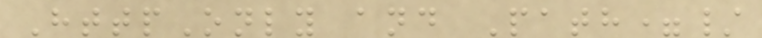HttpOnly and Path=/
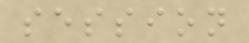session
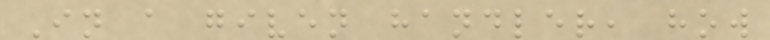In a given handler, how
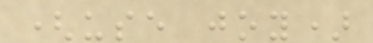(use joy)
